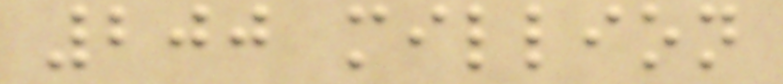200 million
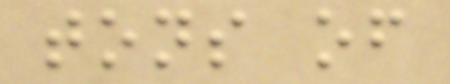tons of
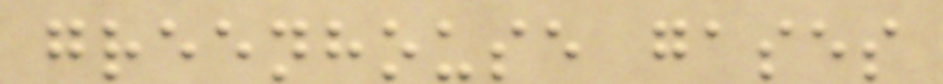greenhouse gases
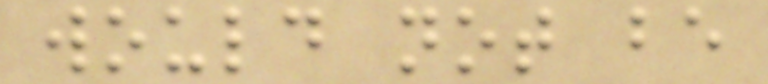would not be
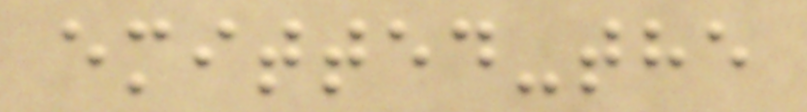emitted-the
